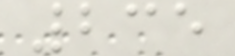235
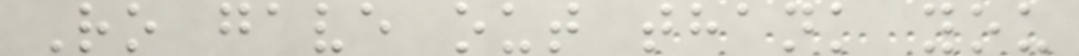Ro gave out thank you
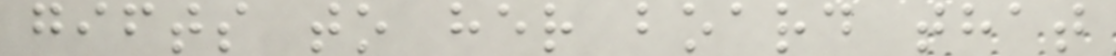gifts to her board that
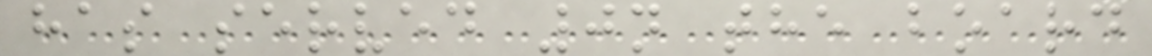has served 0n the board
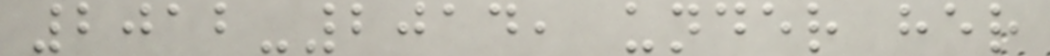2012-2014, under her
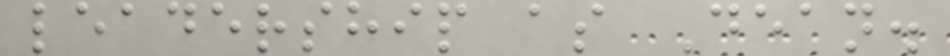leadership as Dean.
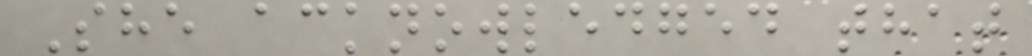She acknowledged that
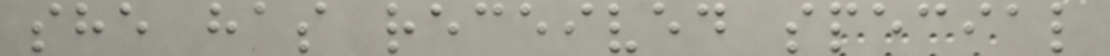she has received special
